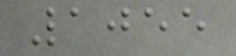1055
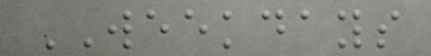WEEKDAYS
